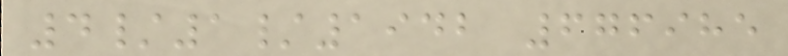4/1/1942 676985
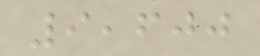9,600
